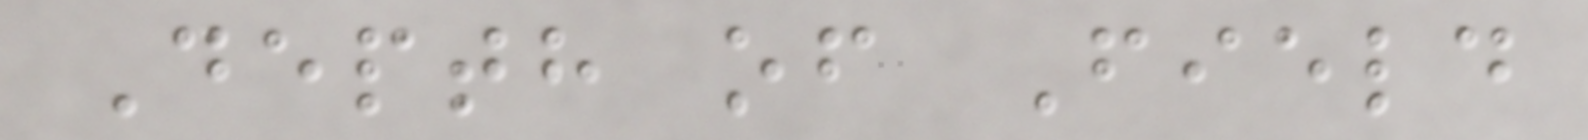Depth of Field
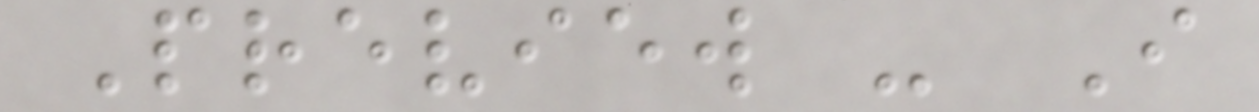Preview - I
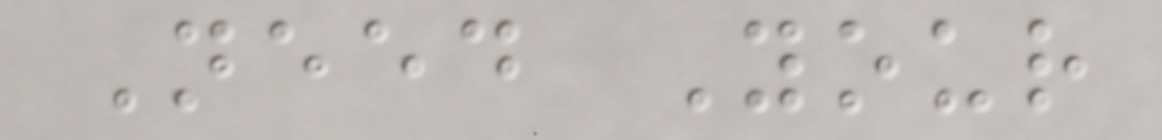Need Your
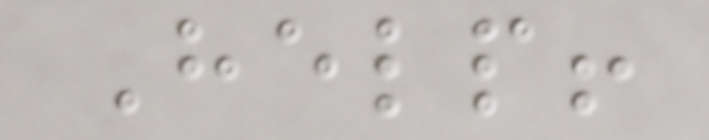Help!
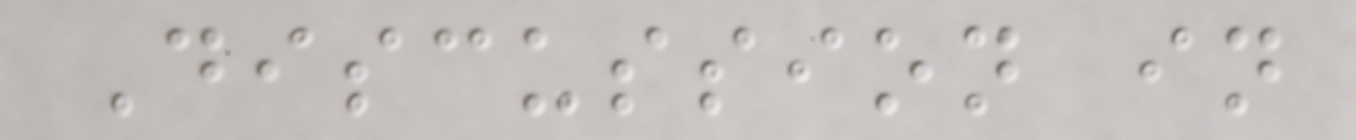Discussion in
